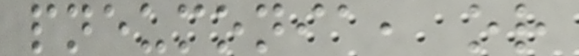pneumonia, or
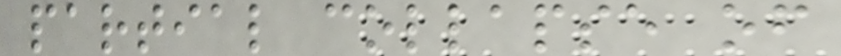partial collapse of
